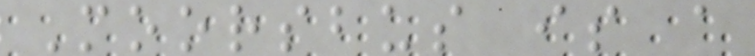Moorsbus is a
